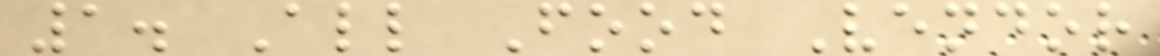1. All Food Vendor
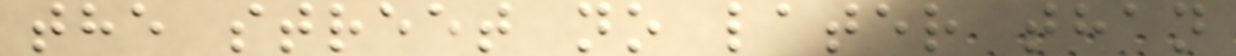the street no later than
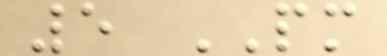5 PM
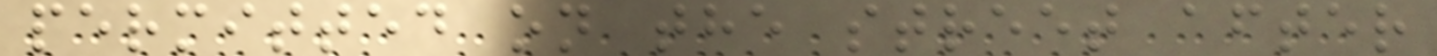permitted on the street after
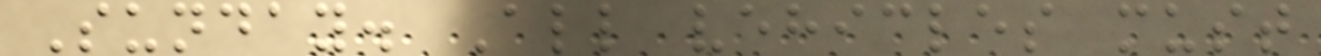Sunday. All vehicles must
